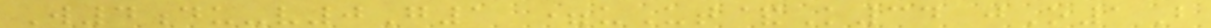W4du-v0G1 =uUt&K34 jO1B
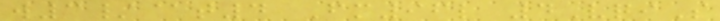w3/@t4 Fm96l 4VqiS
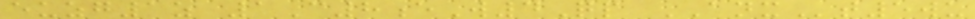euzg1z 1C8eW4Qp ANXt5wu
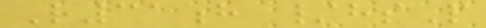R31h /hsP
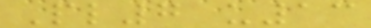Pl7 u13
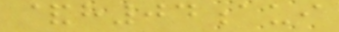&h04aui
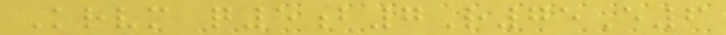Krvm q5b7R75E6
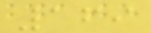169
